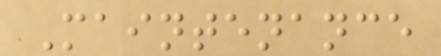Maintenance
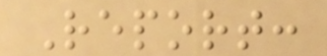Report:
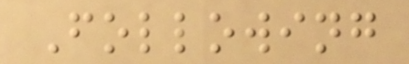Following
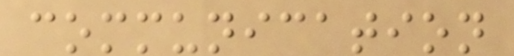communication
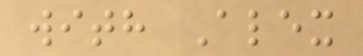with Alex
